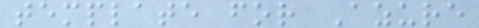template for Azure
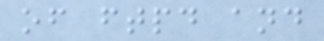of ftpd and
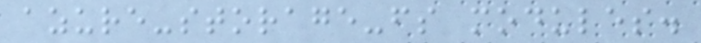azure-storage-fs modules.
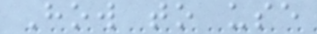How to use
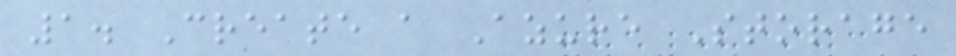1. Create a Azure Storage
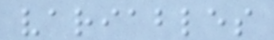variables
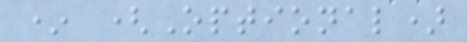* (Optional)
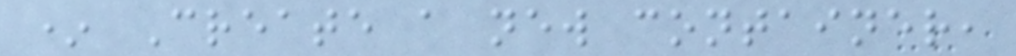* Create a new container,
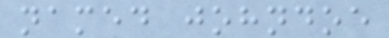named johndoe
